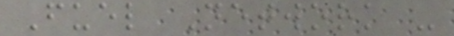Fuel Network -
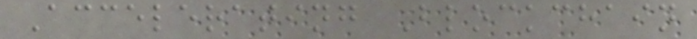Accelerating Blockchain
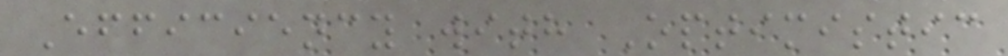Efficiency with Optimistic
